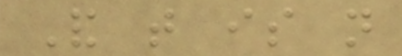And that is not
